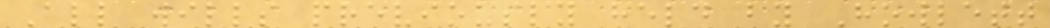All wills previously held by Howlett
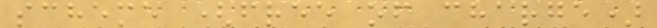scheme (free of charge)
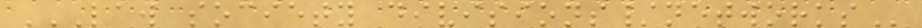LAW SOCIETY DIVISIONS/NETWORKS
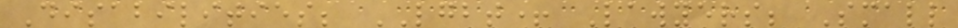Disabilities; LGBT+ Lawyers; Small
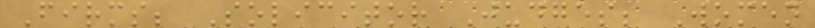Firms; Solicitor Judges; Women
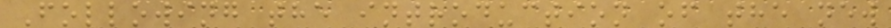Following the introduction of the new
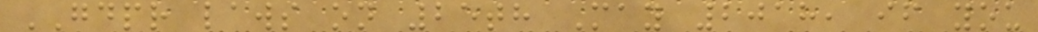GDPR laws on 25th May 2018, if you
